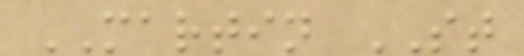MARTIN ST
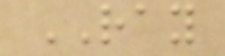RAY
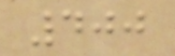400
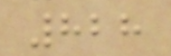828
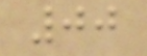00
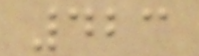423
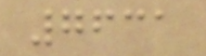7631
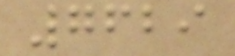7629
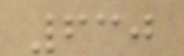630
